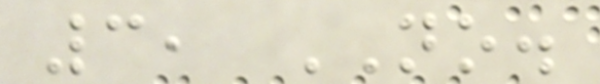3, NO.
